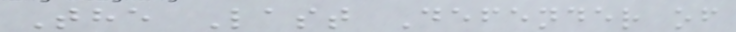The Last Defender of
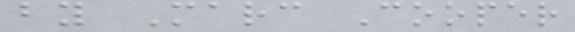by Marc Cooper
